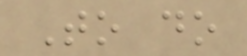To do
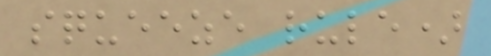squeeze rule)
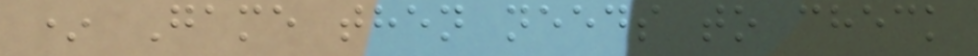* Game then needs to check
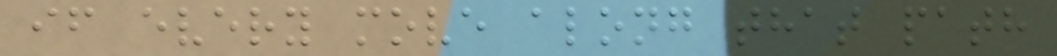if every move along that path
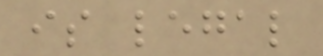is legal
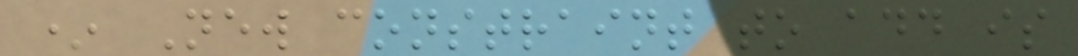* New constraint to add is
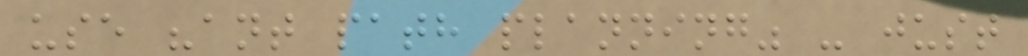use "ant path planning" - just
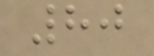80
